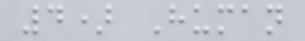4) Human
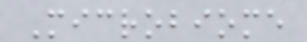Microbiome
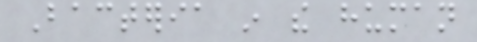Bacteria in the human
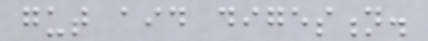gut aid digestion.
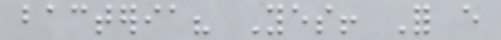bacteria? Yes! For every
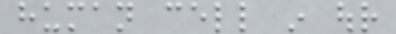human cell in our
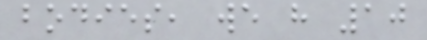bodies, we have 10
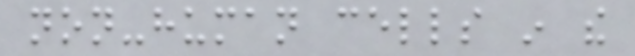non-human cells in the
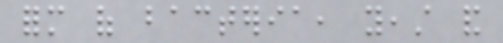form of bacteria, yeast and
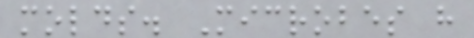molds. Microbes have
